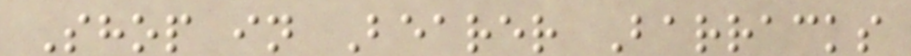Shop in Bearer Barracks
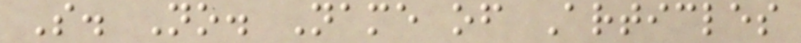S. No. Name of Articles
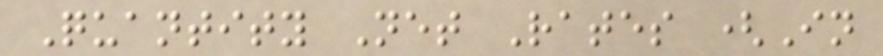Quantity Net Rates (In
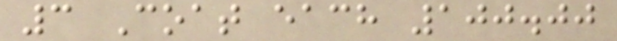3 Coat each 100.00
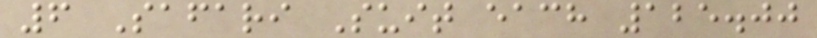6 Safari Suit each 125.00
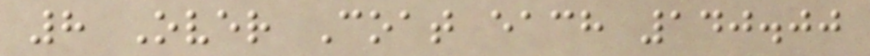8 Over Coat each 140.00
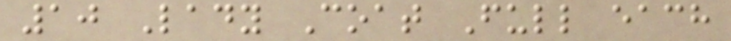10 Lady Coat Full each
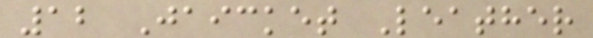12 Jaicket Leather
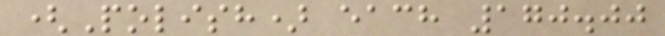(Polish) each 170.00
